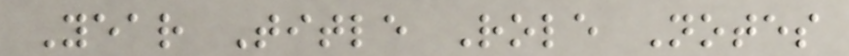Year Title Role Notes
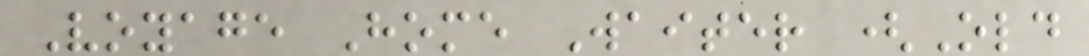Voyage Home Waiter (Old
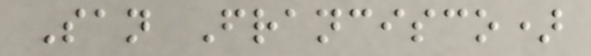San Francisco)
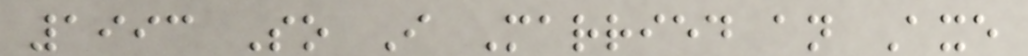1993 So I Married an Axe
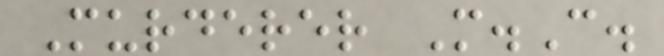Murderer M.C.
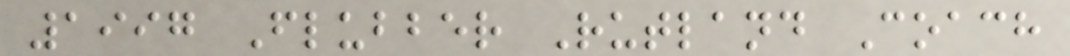1997 Flubber Rutland Coach
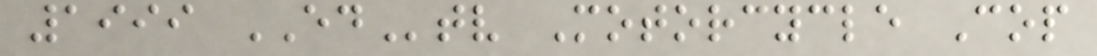1999 EDtv Motorcycle Cop
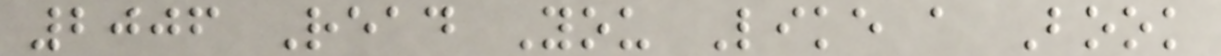2006 Read You Like a Book
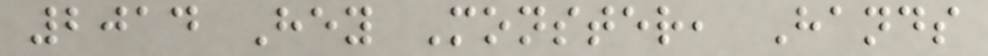2014 Hey Monster, Hands
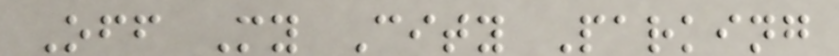Off My City Parking
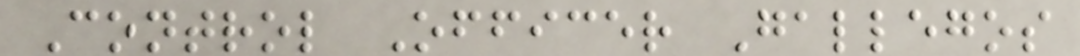Control Officer Gallegos
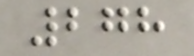278
